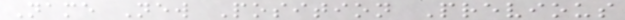Name New Position Previous
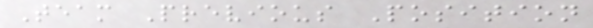Team Previous Position
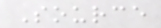Source
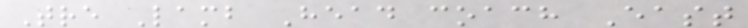Tre Lamb Head coach East
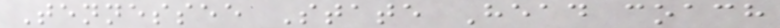Tennessee State Head coach
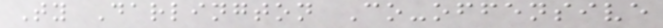Ty Darlington Co-offensive
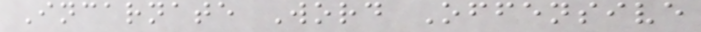Incarnate Word Offensive
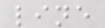line
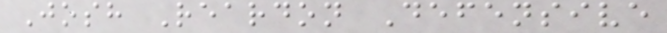Josh Reardon Defensive
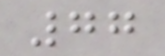77
